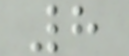8
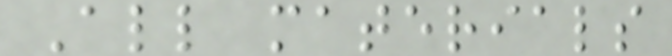All materials
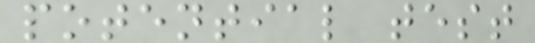potential test
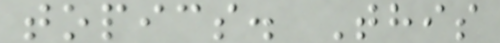topics. This
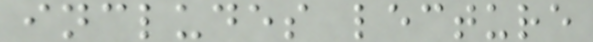includes lecture
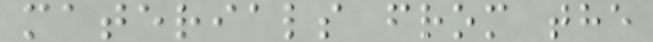materials from the
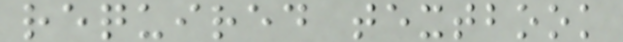required textbook
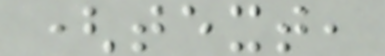(text,
